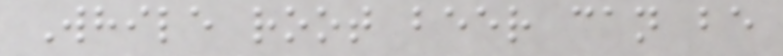While root beer can be
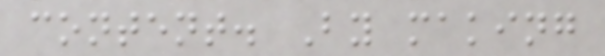content. By making
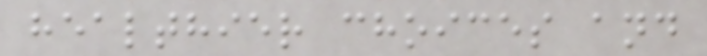healthier choices and
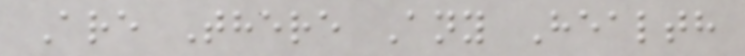Are There Any Health
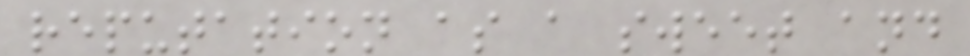reputation as a sweet and
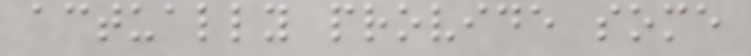actually provide some
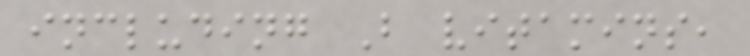including B vitamins,
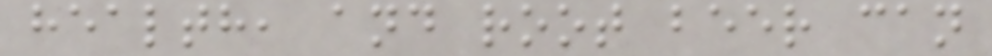health, and root beer can
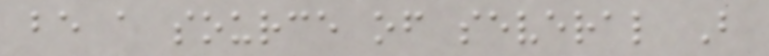be a source of several B
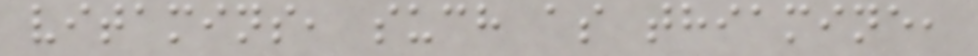vitamins, such as thiamine,
